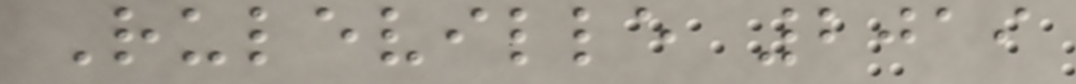Ruleville 2019
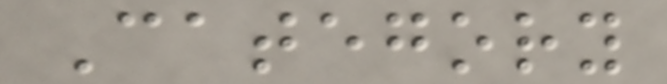Category
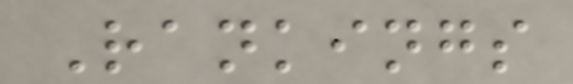Rankings
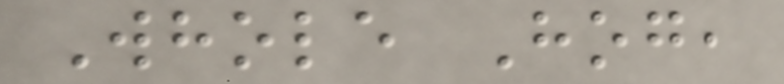Whole Hog,
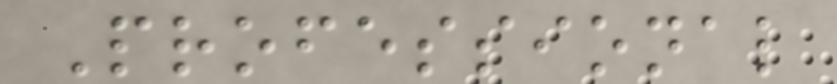Professional
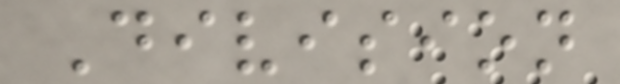Division
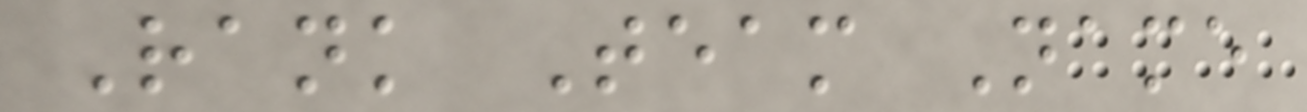Rank Team Name
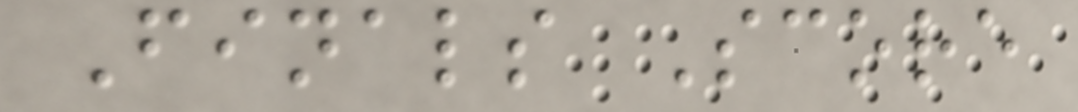Finals Score
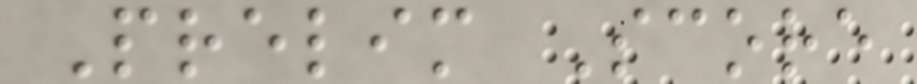Prelim Score
